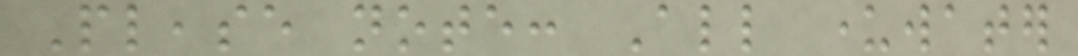Please note: All underwater
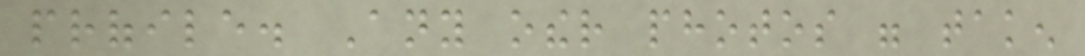profile. Any other photos were taken
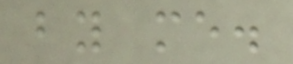by me.
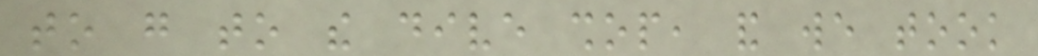to go to the dive shop, and we took
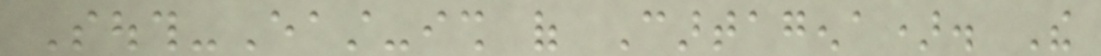South-East-ish of Cartagena). The
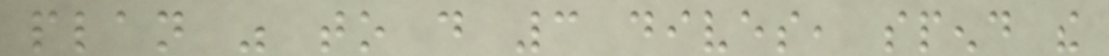plan was to do 3 dives, spend the
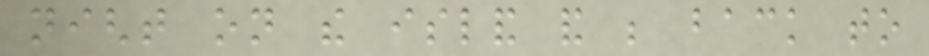night on the island and be back to
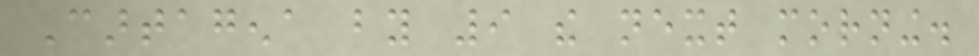Cartagena by 9 the next morning.
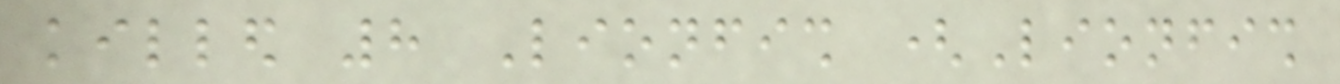killed 8 Lionfish (Lionfish
